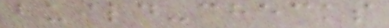build-checks
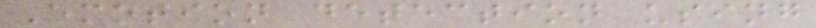Emotion detection using
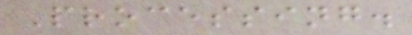Processing.
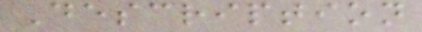Description
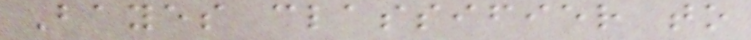Bayes classifier to
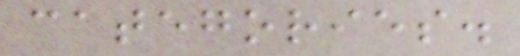categories.
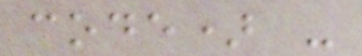code) -
